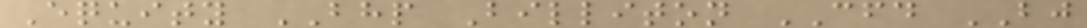Equity BHP Billiton CFD BJ
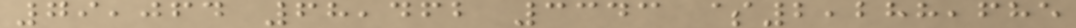79,064 68,462 3343 $2,288,685
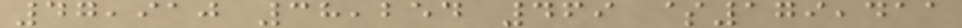47,910 38,254 469 $179,411
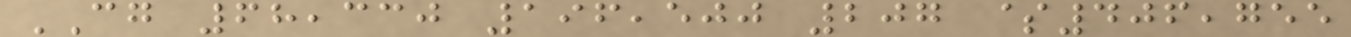CG 68,330 196,500 207 $406,755
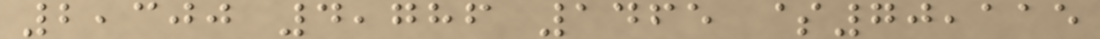2,300 4,786 1465 $70,115
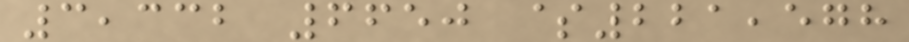3,332 6650 $221,578
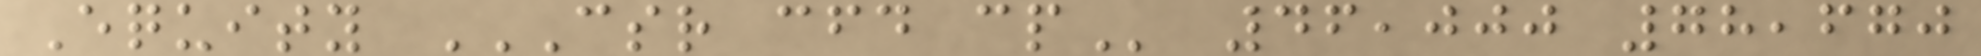Equity CSR CFD CP 46,000 78,670
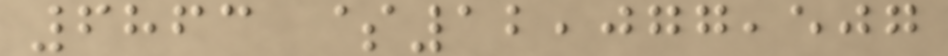6863 $12,077,507
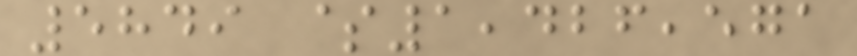5849 $1,426,571
